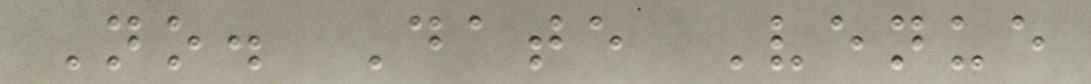No. Date Venue
